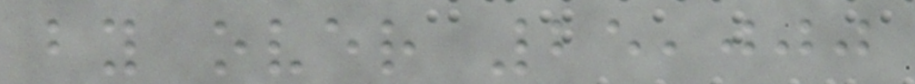by over 25,000
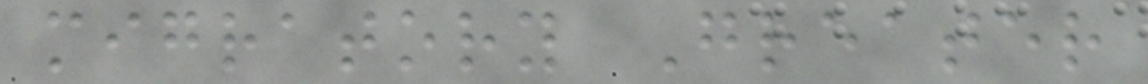migratory Greater
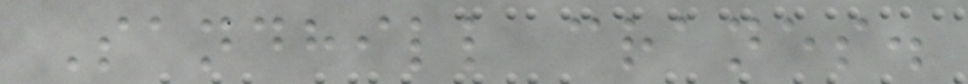Sandhill cranes.
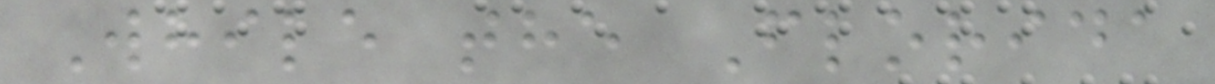While the Florida
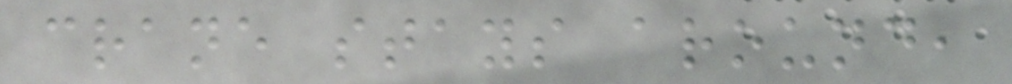crane stays around,
